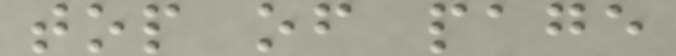top of page
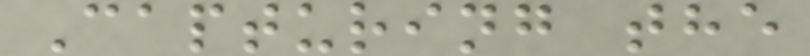Capturing the
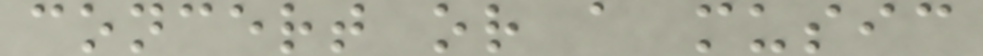concert or a music
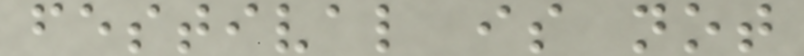festival is not
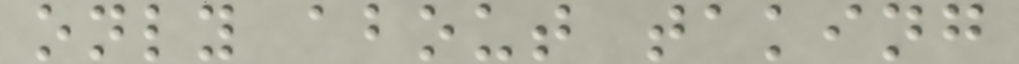only about taking
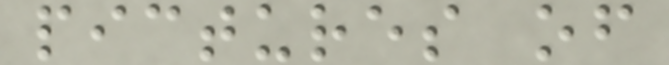pictures of
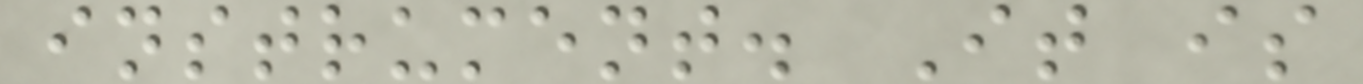instrument. It is
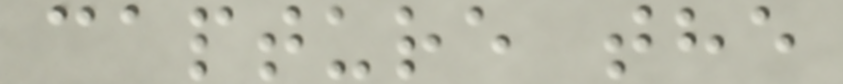capture the
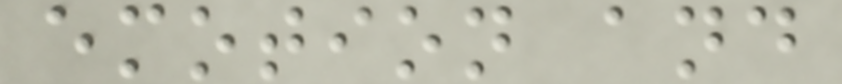emotion and
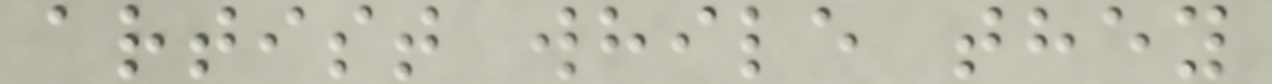artist while they
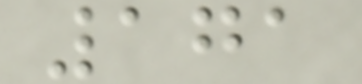171
